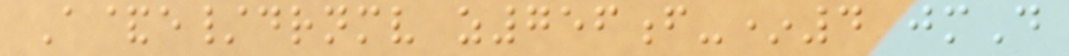A&e/drnmv z756f-*4 jmD
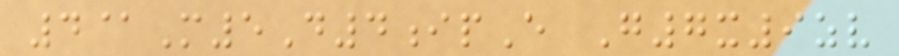4@M5D4ipE G7x9zv
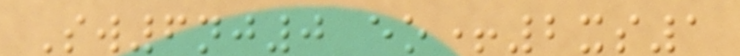Sw6nj0 eo+2xs1
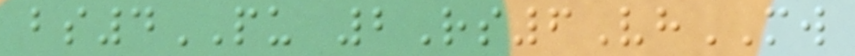bs4PU 2Rs6VhMW
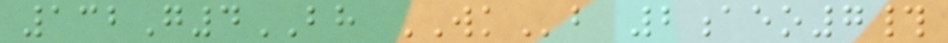132G4BH WKb 2aeo7#
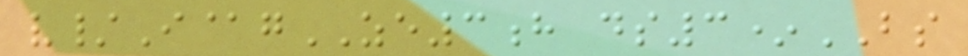v/I@gZE3h ds3*BS
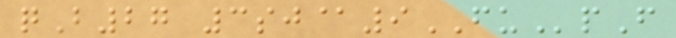qB27 3sj@9FUpF
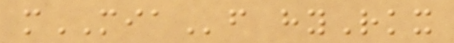mMIAf hyRkx
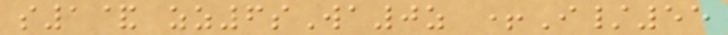s1& zz6sWa0z +I/55
